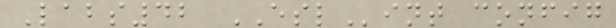Labs42 ESLint config
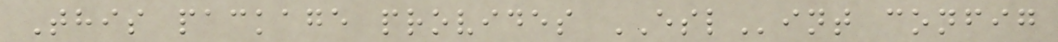This package provides ESLint config
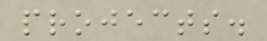projects.
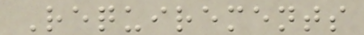Requirements
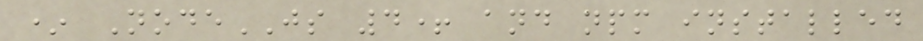* NodeJS 4+ and npm installed
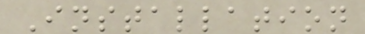Installation
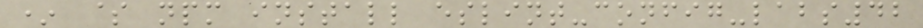* $ npm install eslint-config-labs42
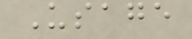Usage
